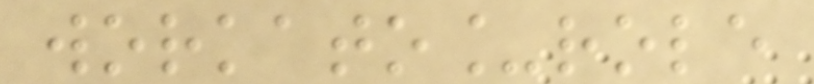workato_role
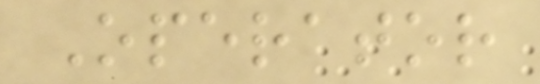Operator
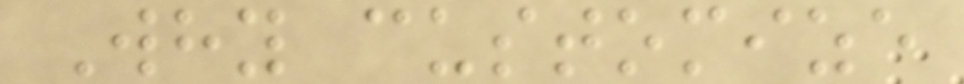Why customize
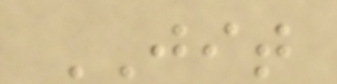JIT
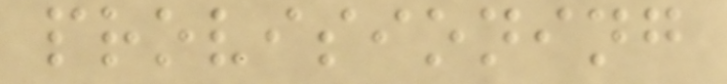provisioning
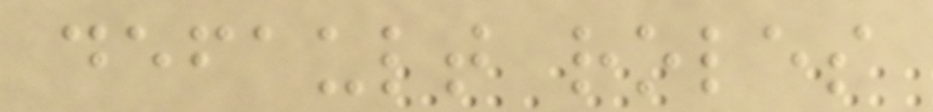default roles
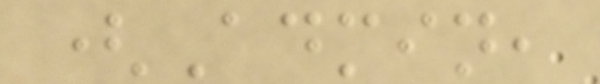(Admin,
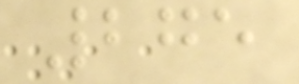275
